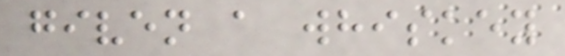given a whiskey
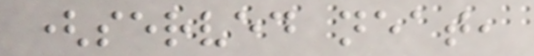(served neat,
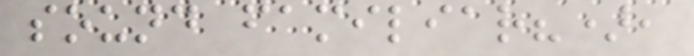sound familiar?),
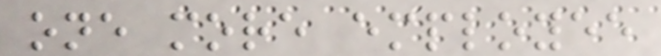one more employee
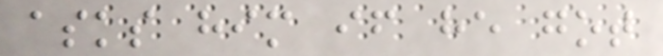asks him if he got
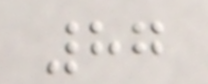87
